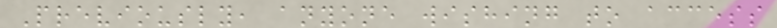Previously, anyone wishing to access
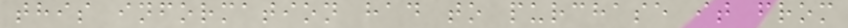this information had to purchase it from
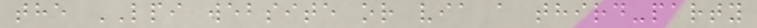the LPI website or via a third-party
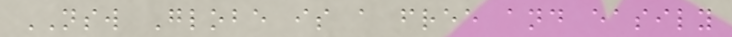NSW Globe is a free and easily
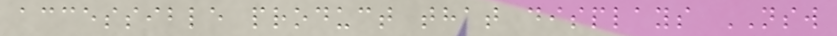accessible product that displays NSW
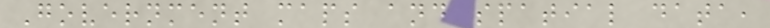Government maps and spatial data,
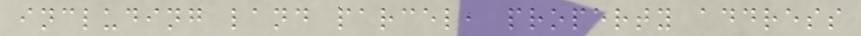including land parcel, property address
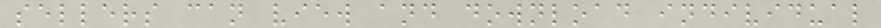sellers can view and download individual
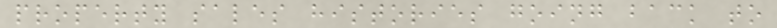property sales histories going back to
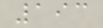193
